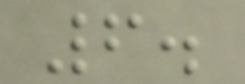6.
